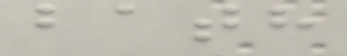bath
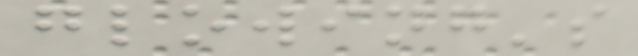glowing's
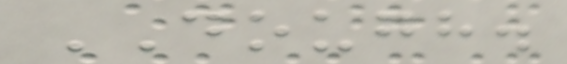DOUGH.
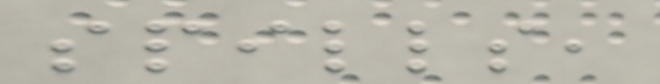spills,
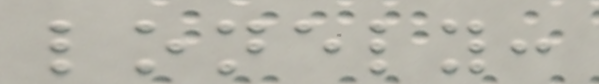lonely:
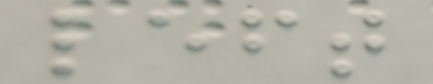left
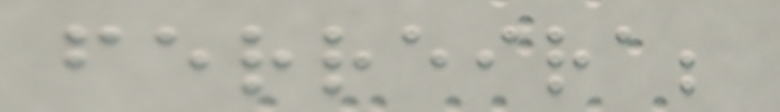ferreira;
